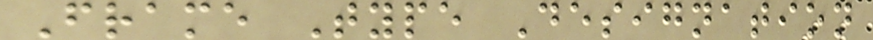Frame Type Designation
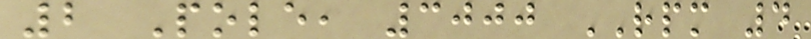2 Pole, 3000 RPM 4
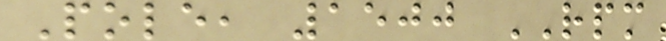Pole, 1500 RPM
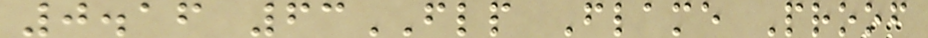0.16 63FLP Flame Proof
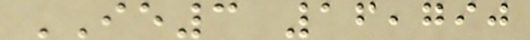IE3 16,790
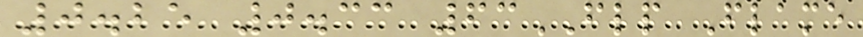0.25 0.33 63FLP Flame
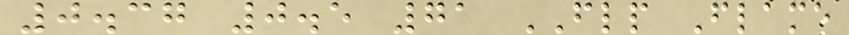0.37 0.5 71 FLP Flame
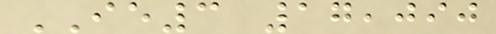IE3 17,090
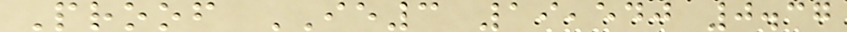Proof IE3 19,540 0.37
